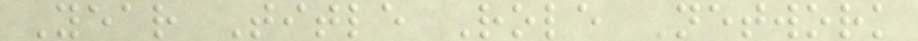Year Title Role Network
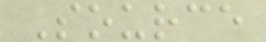Source
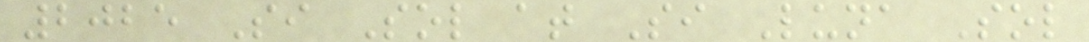2025 Si Sol at Si Luna Sol
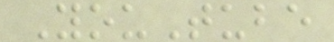YouTube
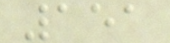151
